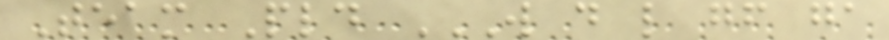Team Pld W D L GF GA
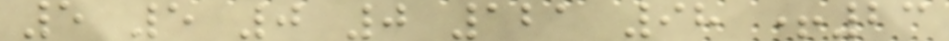5 5 0 0 121 98 +23
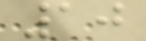10
